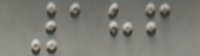186
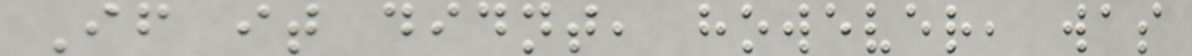If it didnt, however, was
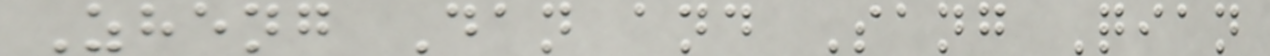Zheng Dan and Sang Qian
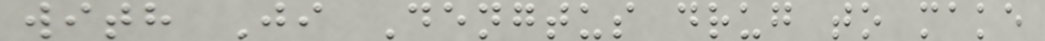with Ji Dengtus drug to make
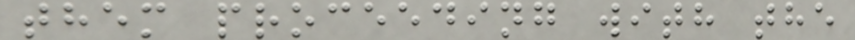them proceeding with the
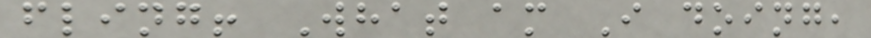fling! What am I doing,
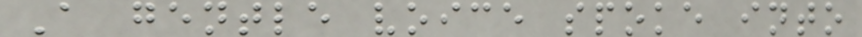A gentle voice spoke into
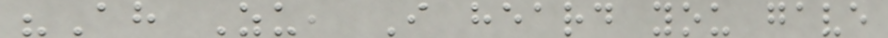"Ah Zu, I heard you gave
